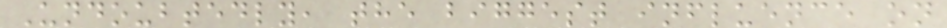Undoubtedly, the biggest influence on
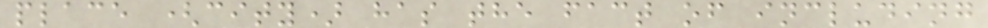place (city) has the fact of including
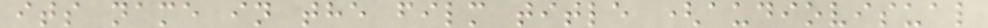its name in the film title (audiovisual
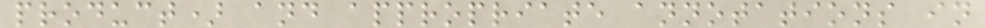product) and appropriate annotations in
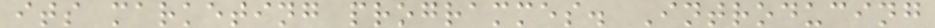its marketing programmes. Introducing
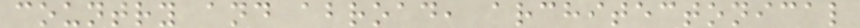country and abroad, architectonical
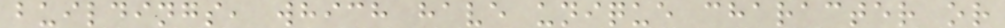buildings, which have unique character or
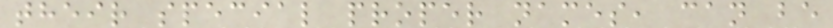their special proper names, can be
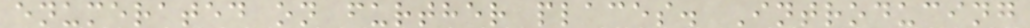enumerated on further places. Introducing
